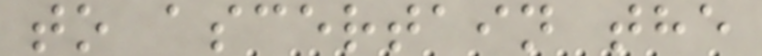to ascertain the
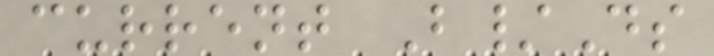current B/Ds
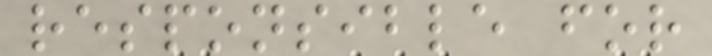responsible for
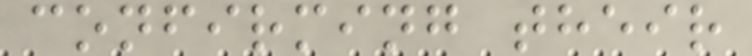confirming their
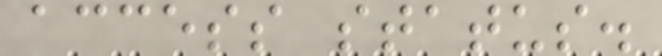access status.
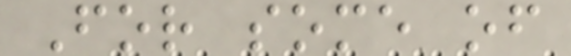For some of
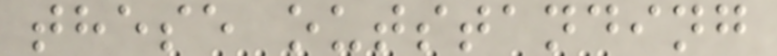these outstanding
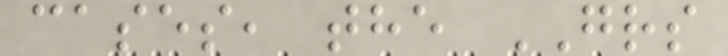cases, the GRS
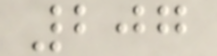207
